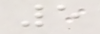5
